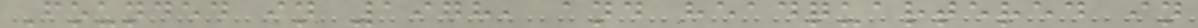Founded in 1978, and headquartered in
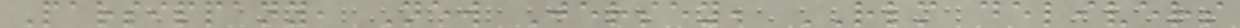Parsippany, New Jersey, RLM delivers
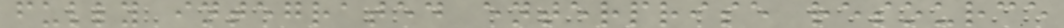fully integrated enterprise resource
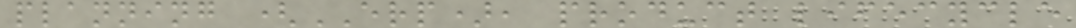planning (ERP), product lifecycle
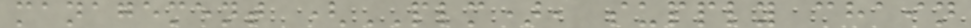management (PLM), supply chain
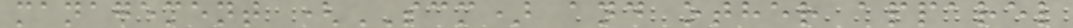management (SCM) and other apparel
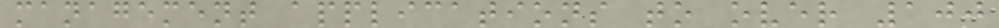management applications to over 100
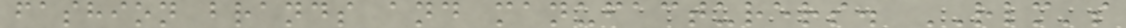fashion brands and manufacturers. RLM's
